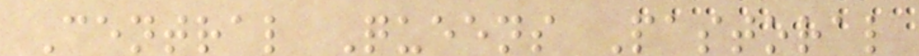Central Queens Pastoral
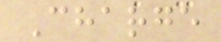Charge
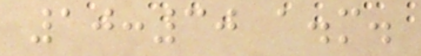10:30 a.m.
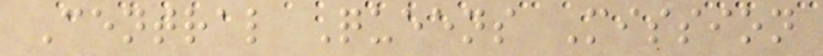Central Queens Mission
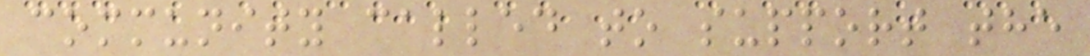community called to support the
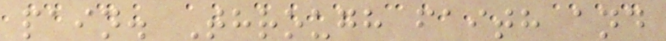pain. Through faith and
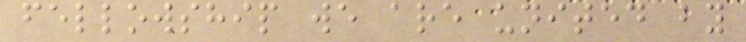fellowship we are united by
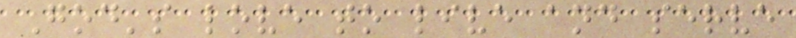God's love to live and serve
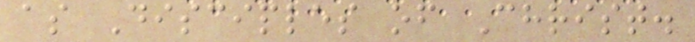as Disciples of Christ.
